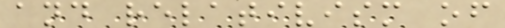and relativism of
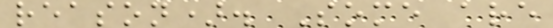reason). Some are
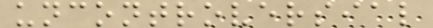uncontroversial
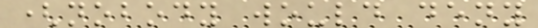(nobody would deny
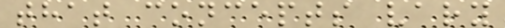that concepts vary
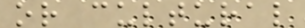or cultural
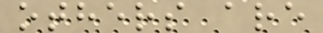others are
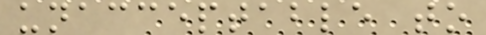unacceptable to
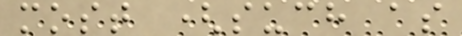most (such as
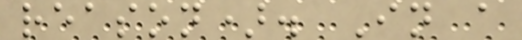reason). In a
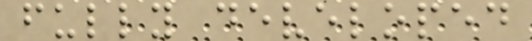fully developed
